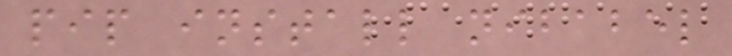pip install nibabel
